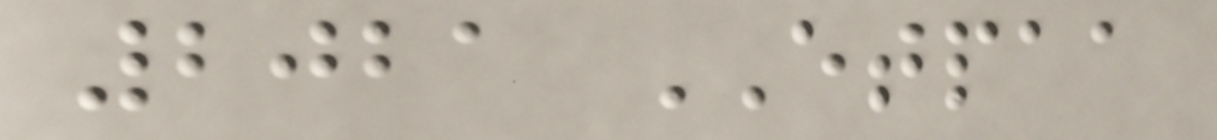2021 ETPAA
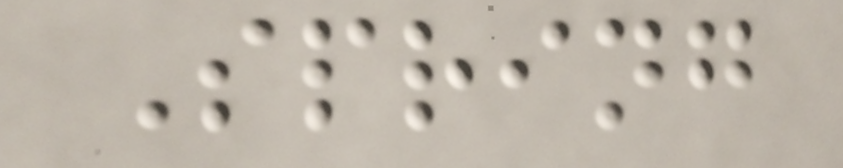Spring
